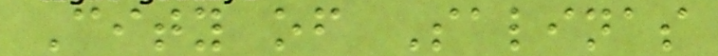City of Salinas
